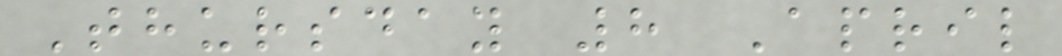Thursday 8 April
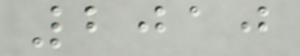2010
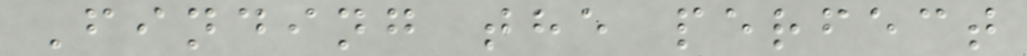Finding the perfect
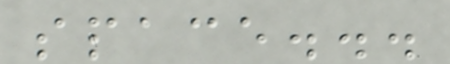space...
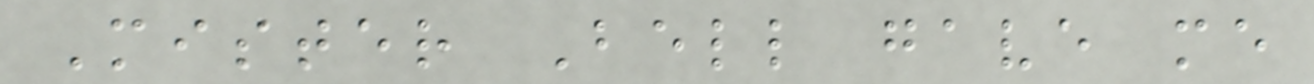Mister Bell gave me
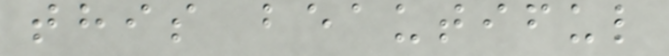this beautiful
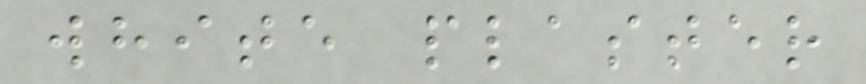white plaster
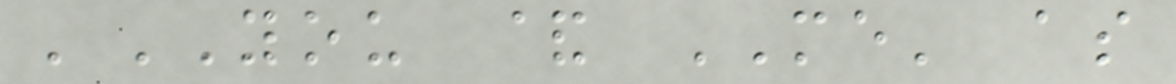'YOU & ME' as
